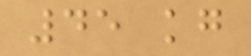45 kg
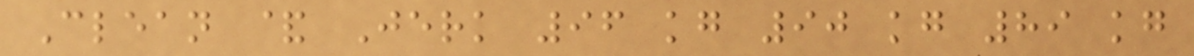Clean & Jerk 96 kg 90 kg 89 kg
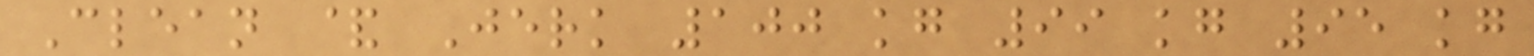Clean & Jerk 100 kg 99 kg 95 kg
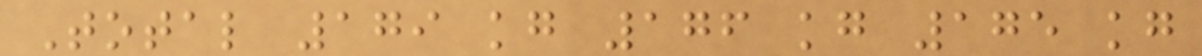Total 179 kg 176 kg 175 kg
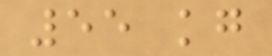55 kg
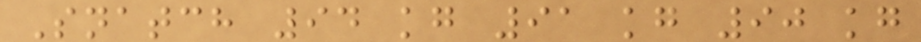Snatch 94 kg 91 kg 90 kg
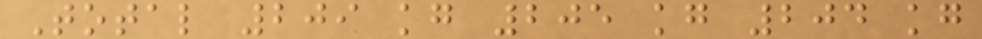Total 209 kg 205 kg 204 kg
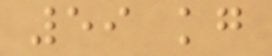59 kg
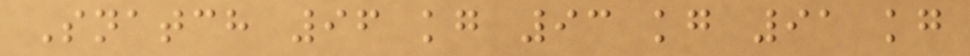Snatch 96 kg 93 kg 91 kg
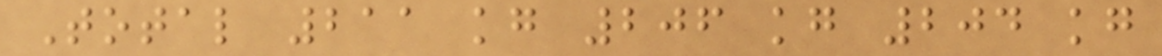Total 211 kg 206 kg 204 kg
